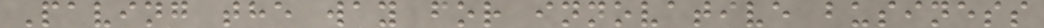Paving the way for innovative business
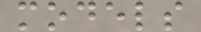models
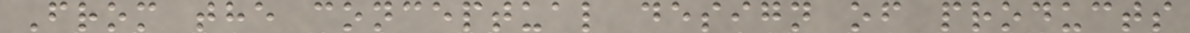From the conceptual design of products
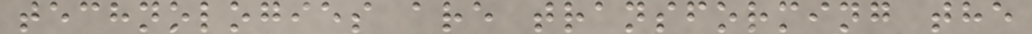technologies are transforming the
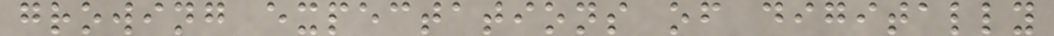growing expectations of digitally
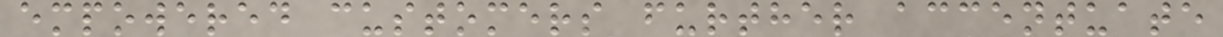empowered customers further accentuate
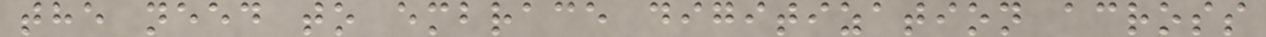the need to embrace digitization across
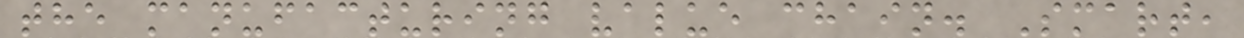the manufacturing value chain. Smart,
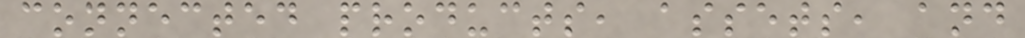connected products, assets, and
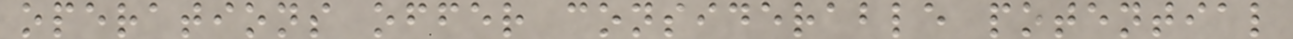operations offer considerable potential
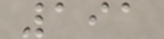191
